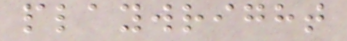playwright
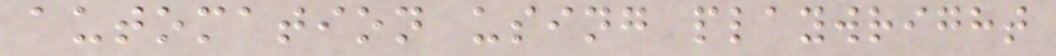automation using playwright
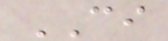CI
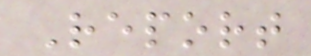Report
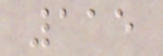115
